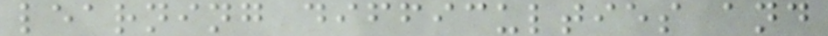learning difficulties and
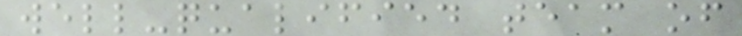well-qualified team of
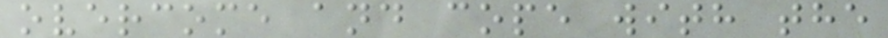overcome and cope with the
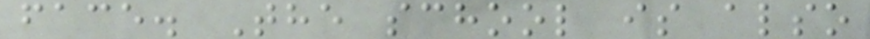face. The school is also
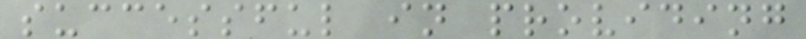successful in providing
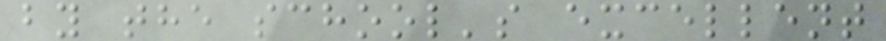by the school's excellent
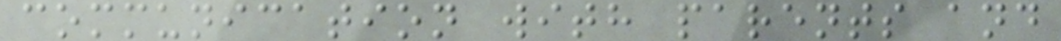communication with parents and
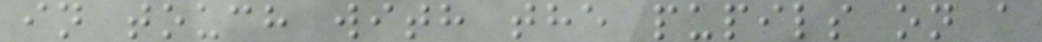in touch with the pupils on a
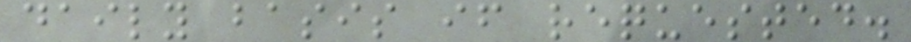daily basis if requested.
